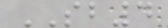SB4
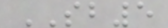SB5
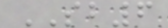SB6
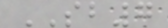SB7
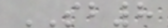SB8
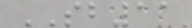SB11
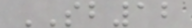SB12
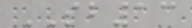SB13
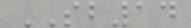SB14
